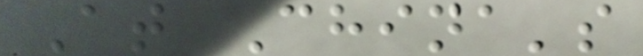At China's
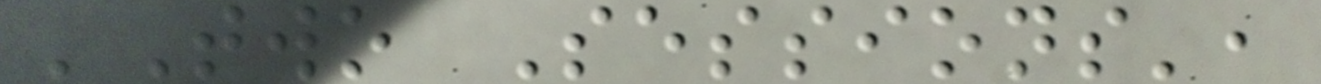'Two Sessions',
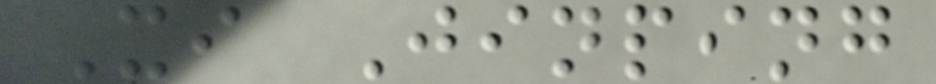Xi Jinping
